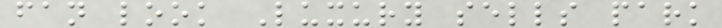fan look Luxury sells park
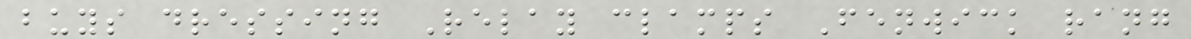buys dressing Relay clamps Fenwick rang
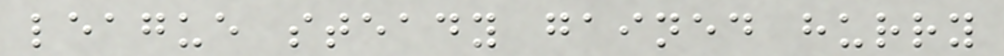league steady gained hurry
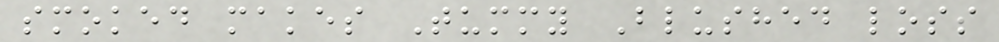smoked makes Tummy Blushed loss
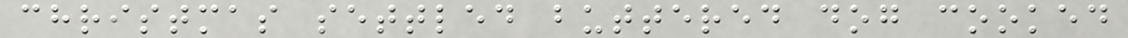christmas settled buttered dog cooked
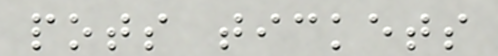pots tickets
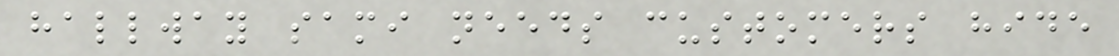hallway sami needs customers hide
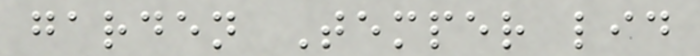garden Temper lid
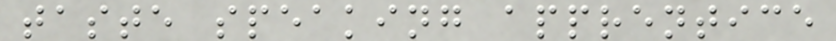taste speaking apprentice
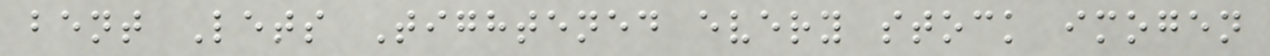bent Lets Tightened every stock imogen
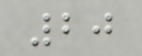20
